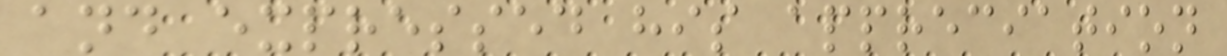and expressed his appreciation
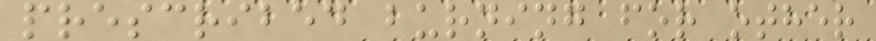prescribed burning for other
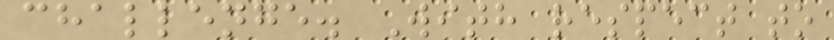challenge. With respect to
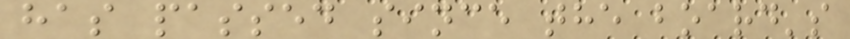has passed since the board's
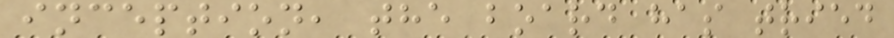inception, the board has tried
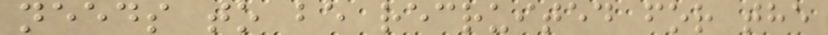needs to be recruited for the
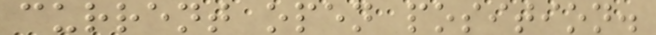current open position.
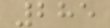285
